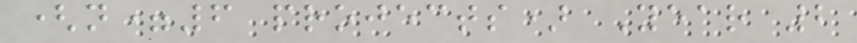(n=6 projects) Year 2
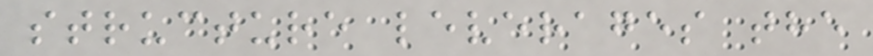structure leverages the
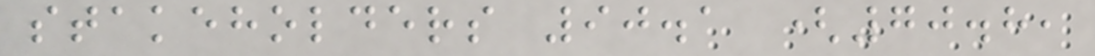stakeholders 90.1 (70.8,
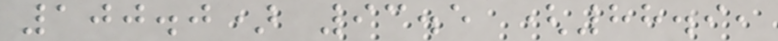100.0) 93.5 (88.9,
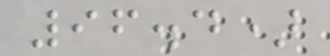96.4)
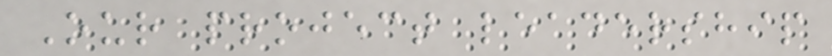Our project leadership
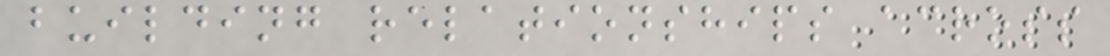building relationships across
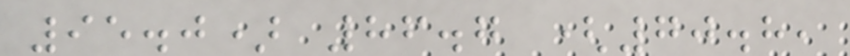95.0) 86.7 (70.8,
